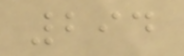294
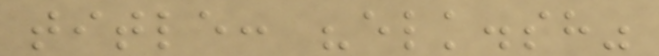title: "elk.sh"
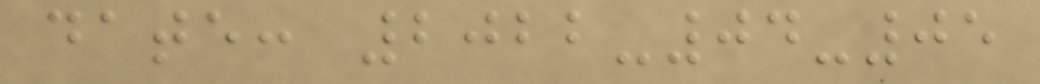date: 2022-04-05
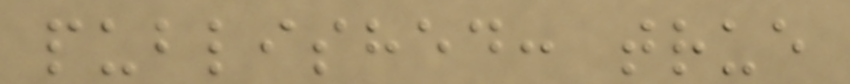published: true
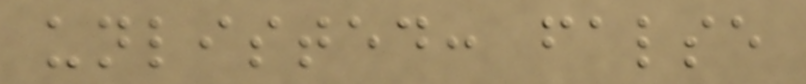unlisted: false
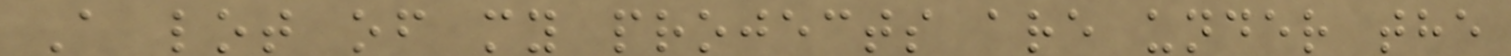A lot of my projects are under the
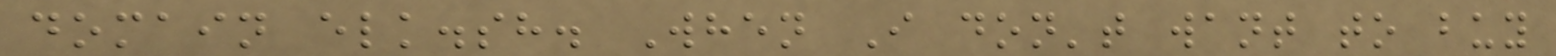domain elk.sh. When I don't want to buy
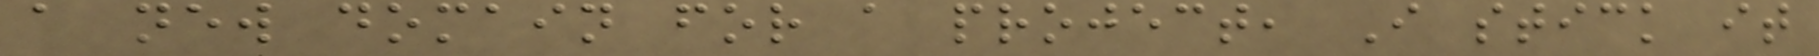a new domain for a project, I stick it
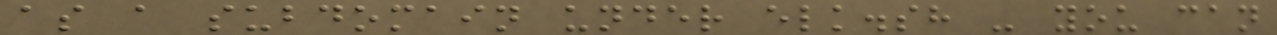as a subdomain under elk.sh - you can
